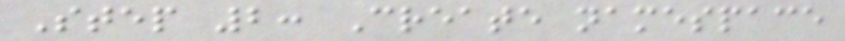Step 2: Create namespace
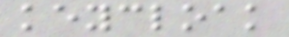keycloak
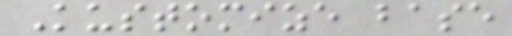Kustomize base
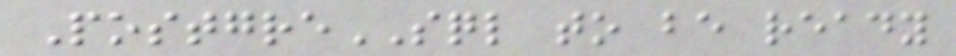PostgreSQL to be ready
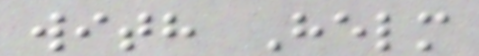with Helm
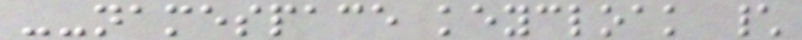--namespace keycloak \
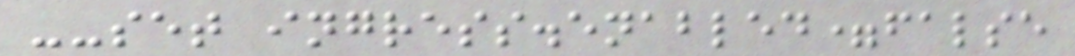--set ingress.enabled=false
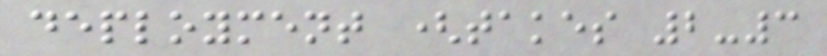deployment (takes 2-3
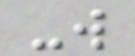-w
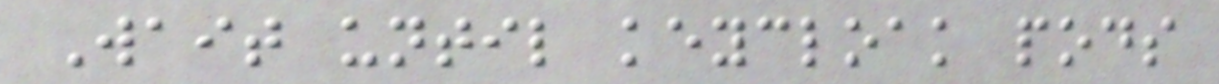Wait until keycloak pods
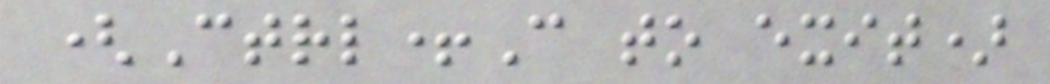(Ctrl+C to exit)
